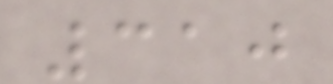310
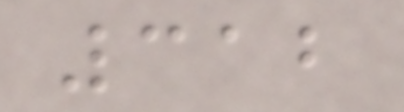312
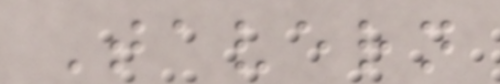Tavern
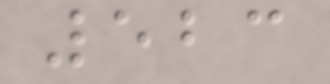523
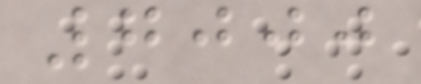7000
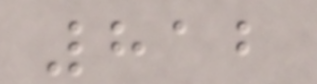812
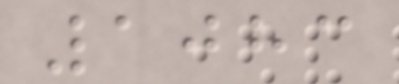1083
